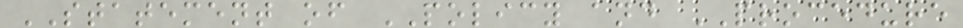STATEMENT of POLICY and PROCEDURE
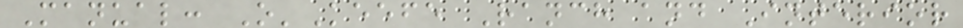Manual: O'Keefe Ranch and Interior
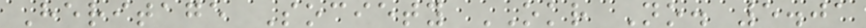Heritage Society OKR No. 5.01
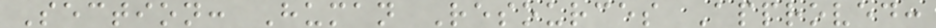Section: Human Resources Approved:
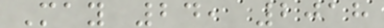May 24, 2018
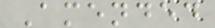Amended
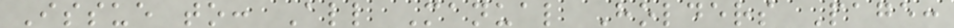Issue to: All Manual Holders Page:
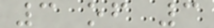3 of 3
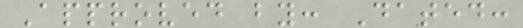Approved by: Dated:
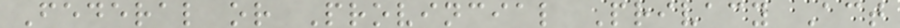Federal or Provincial Privacy Act
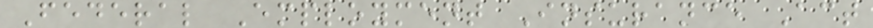Federal Employment Insurance Act
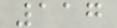117
